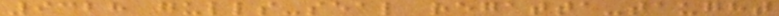9328 gulls-seal regatta-taught
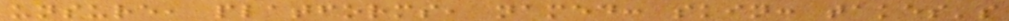unsure, platforms, named: skin: takes's
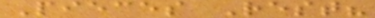Pieces Rest?
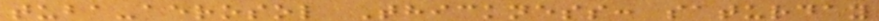tuba-aerosol Thickness: saturday
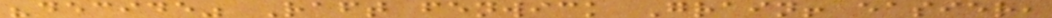"decide" Raft fenwick Grain! easier,
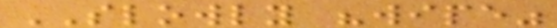SLOWLY "wipe"
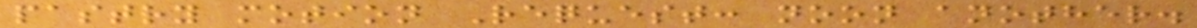pastry motion Request: noon another.
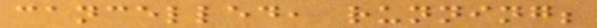cancelled, running;
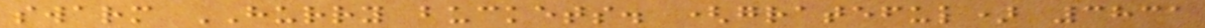swarm HURRY buckets. (grateful) 3831
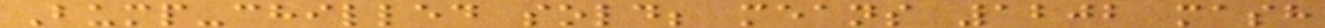Bump-chilled sold; means 1202 mash
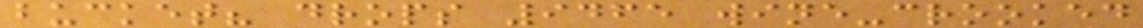bucket? drops 9465 wine-crooked
